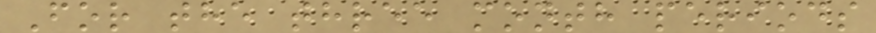For the three month periods
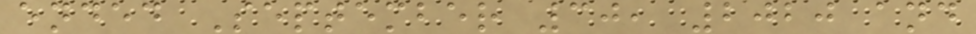ended September 30, 2020 and
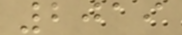2019
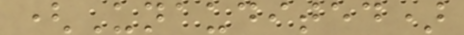(Unaudited)
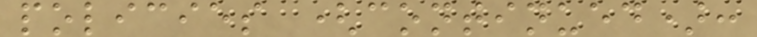policies (continued):
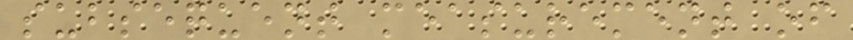subsequent measurement of
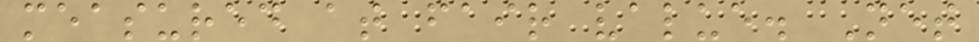measured at fair value. Net
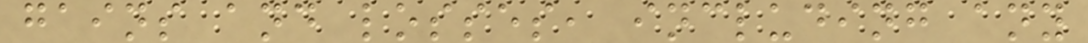gains and losses, including any
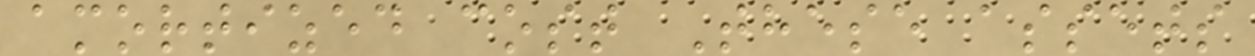amortized cost These assets
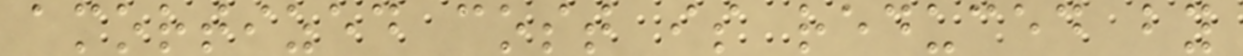amortized cost is reduced by
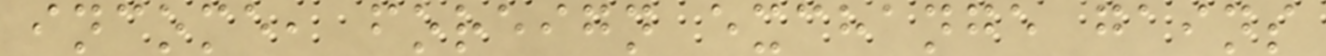income, foreign exchange gains
